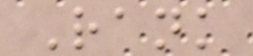Rank
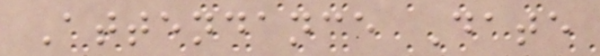Attendance Date
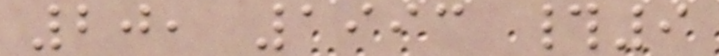20, 1993 #9
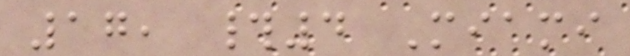17, #4 Miami
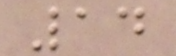14
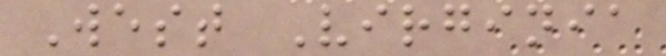West Virginia
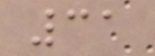31
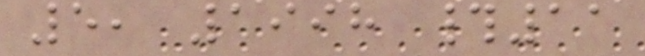5, 1998 #11
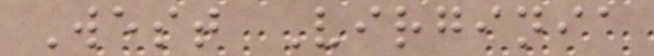West Virginia
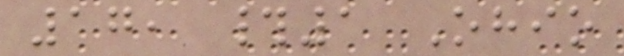17, #1 Ohio
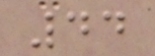44
